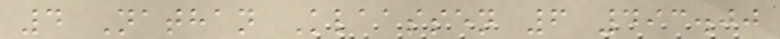4 Nathan Klaassen 6 493.00
